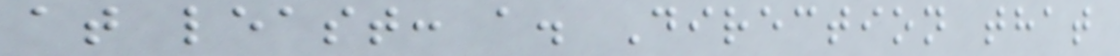at least: a. Direction that
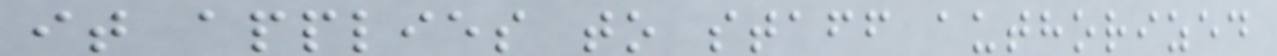it applies to staff authorized
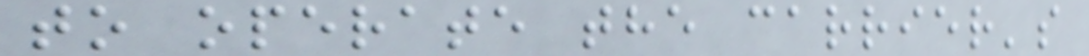to operate the carrier's
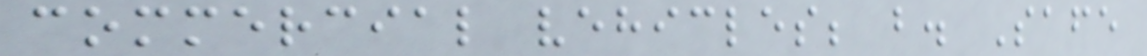commercial vehicles; b. Safe
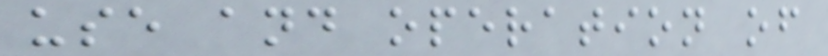use and operation of
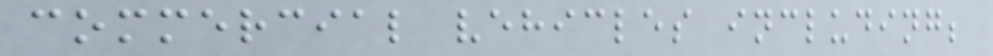commercial vehicles including;
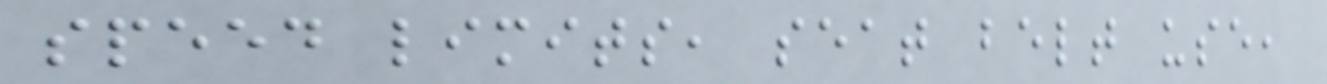speed limits, seat belt use,
